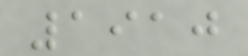1910
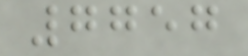7757
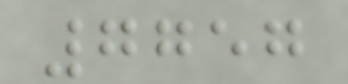7757
